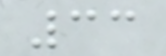33
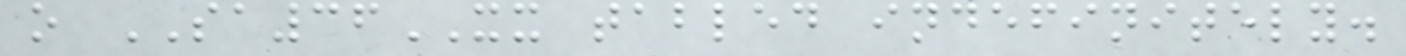o SA36XX tabled indefinitely.
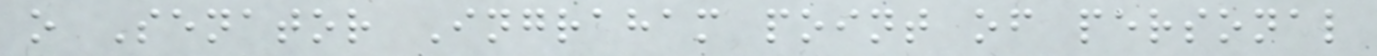o Senator Ingraham point of personal
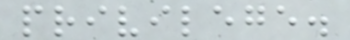privilege.
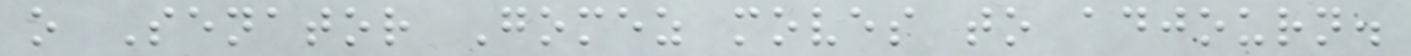o Senator Gomez moves to adjourn.
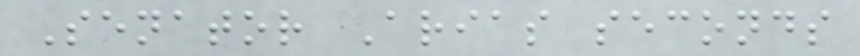Senator Arias seconds
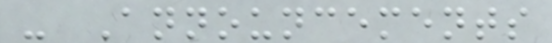- Announcements
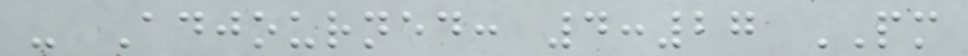- Adjourned: 4:27 PM
